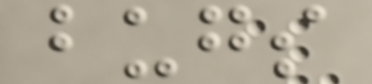bugs
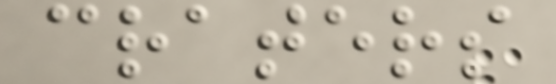craters
